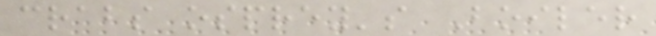crabs osprey's Boiler
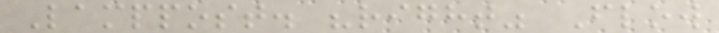Lamppost. "right" Flow
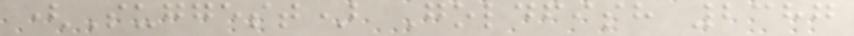(Suggest) Goldfish 2387
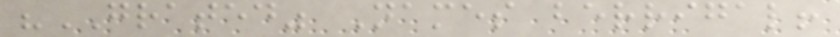"GRATED" Names berrigal!
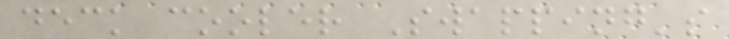deck cooler Swapping's
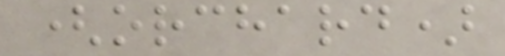(orchard)
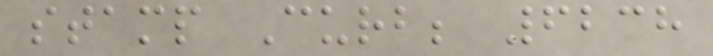stamp Curb; 6238
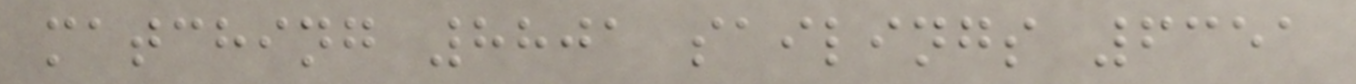matching 8801 sailings 6351
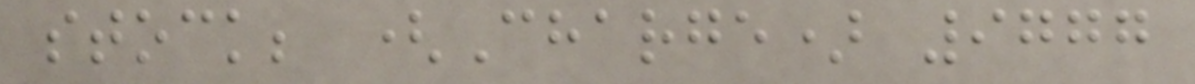stock; (Charge) 9777
